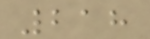218
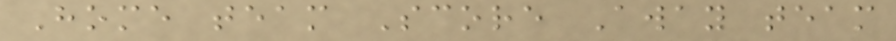Home team Score Away team
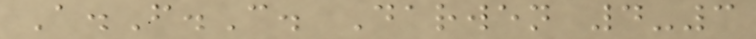A.F.C. Darwen 4-3
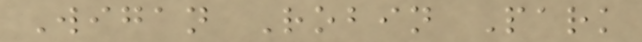Wigan Robin Park
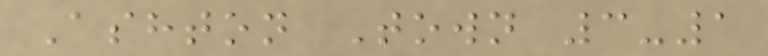Ashton Town 3-1
